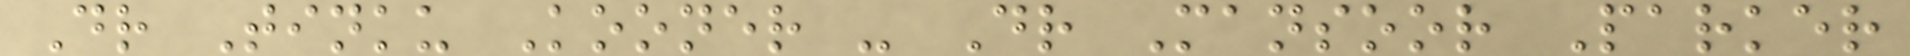Dr Tinku Kooner - Dr Mansoor Parker
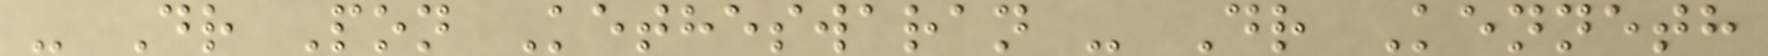- Dr Pon Ketheswaran - Dr Kenneth
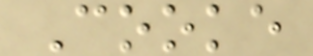Cooke
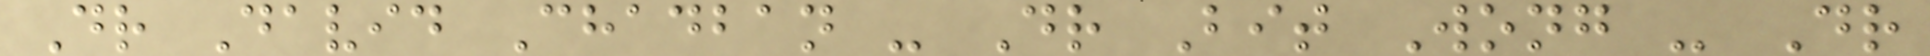Dr David Chadban - Dr Bit Wong - Dr
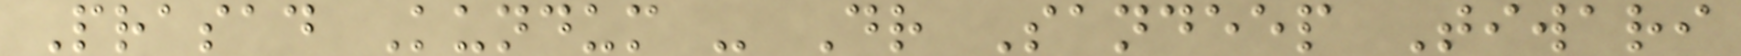Prasad Kundum - Dr Sandeep Tiwari
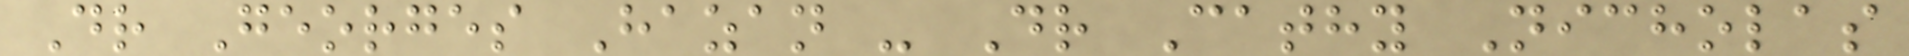Dr Georges Hazan - Dr Cathy Nicholas
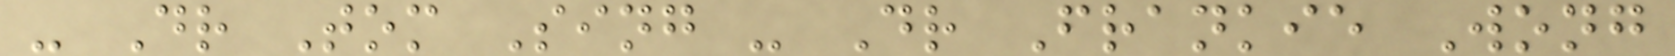- Dr Tom Sing - Dr Frankie Wong
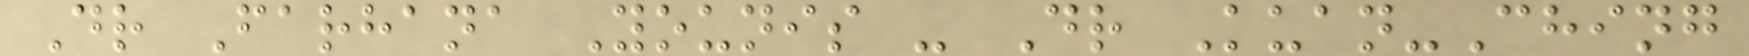Dr Farhana Younis - Dr Kuan-Ching
